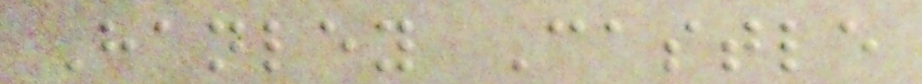Hanley Castle
